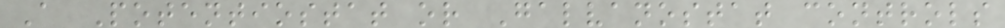A Potentiostat or Galvanostat controls
